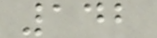142
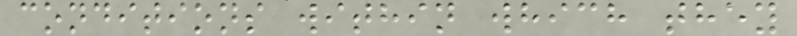conditions within which they
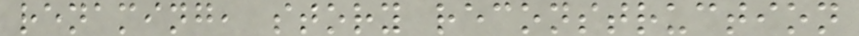renaming, story reconstruction
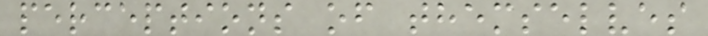perceptions of themselves
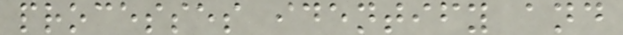processes identify and
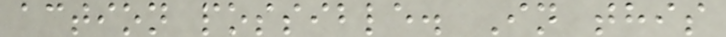action possible. In this
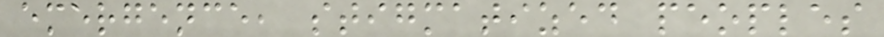emergence, stigmatized peoples
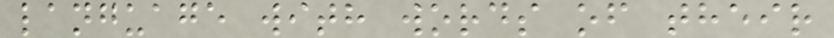language with words of their
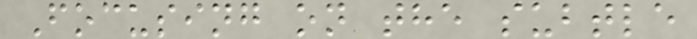Focusing on the subtle
